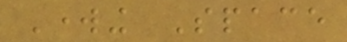Working Space
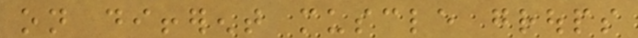on different muscle groups
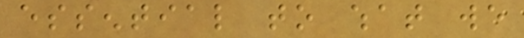essential to what we
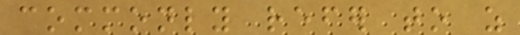commonly refer to as
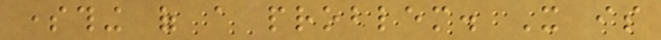something of a problem. It is
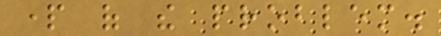part of the problem.
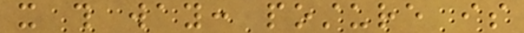it this way: posture is
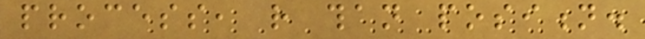process, rather than position.
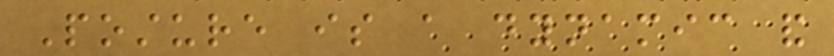Posture is a dynamic and
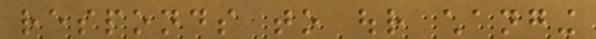responds to our changing
